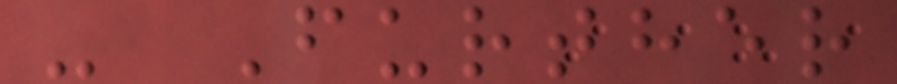- Further
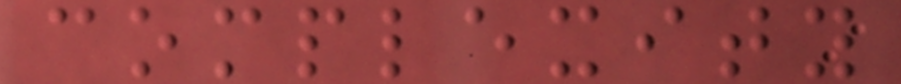complexity
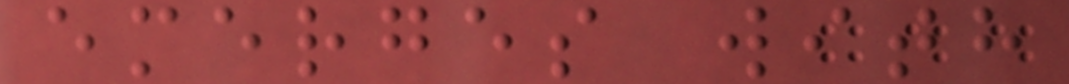emerges with
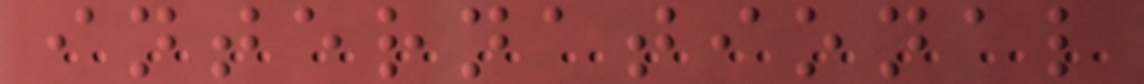international
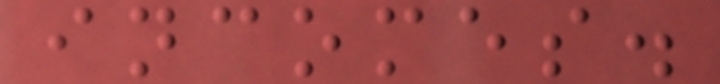incomes.
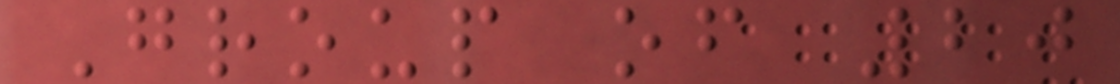Group of 20
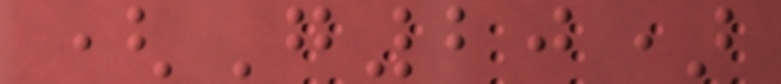(G20)
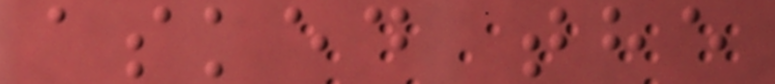asked the
